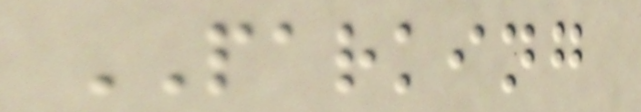PARKING
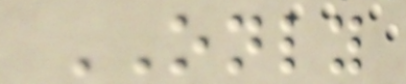ONLY
